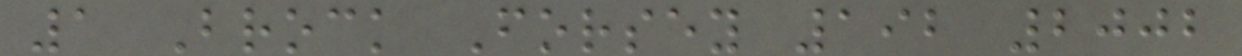1 Brock Forsey 192 2002
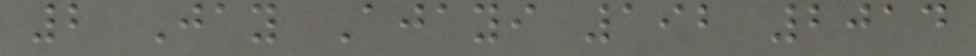2 Jay Ajayi 192 2014
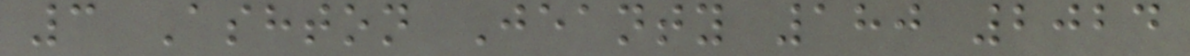3 Ashton Jeanty 180 2024
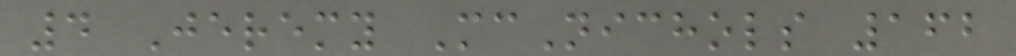4 Jeremy McNichols 162
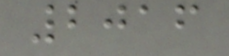2016
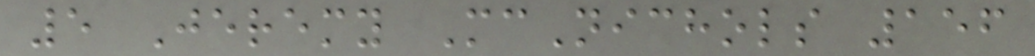5 Jeremy McNichols 156
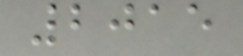2015
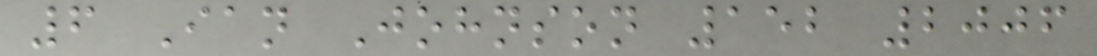6 Ian Johnson 152 2006
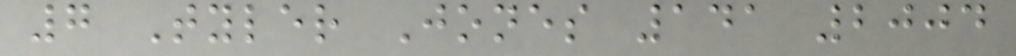7 Tyler Jones 141 2004
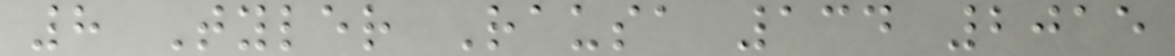8 Tyler Rausa 134 2015
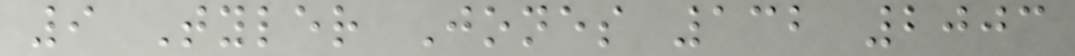9 Tyler Jones 132 2003
